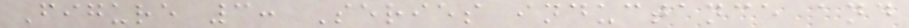Figure 3: Series inductance and
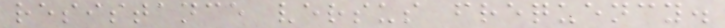resistance versus frequency.
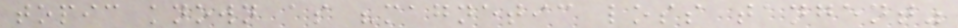topic known as "magnetic loss tangent"
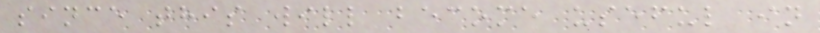since this will become useful in
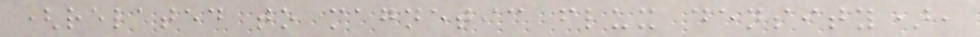(related to magnetic flux density),
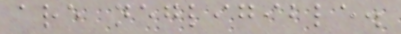are negligible.
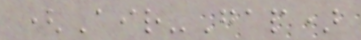(Air-Gap)
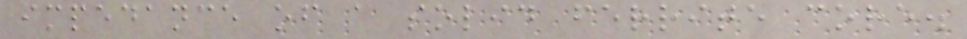impedance of a solid ferrite core.
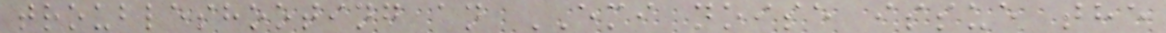troubleshooting an EMI noise issue the
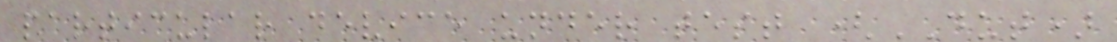particular device under test (DUT)
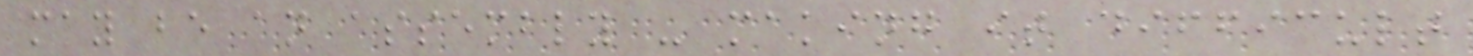may be an assembly - making it difficult
